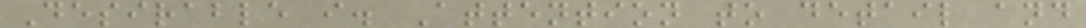Desirable i. Attention to detail and
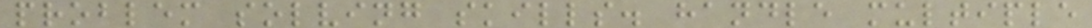problem solving skills. handle multiple
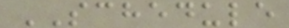SCHEDULE
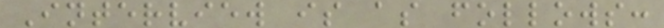Interview is as follows:
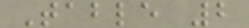Table 2
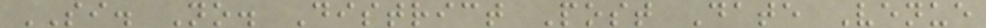SI. No. District Post Date Venue
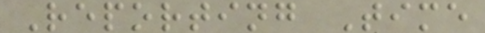Reporting Time
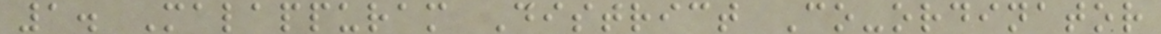1. Malappuram District Co-ordinator
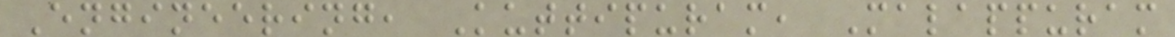Engineering, Kuttipuram, Malappuram
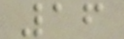16
